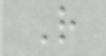R
